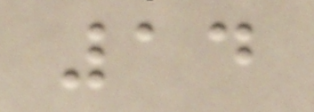14
